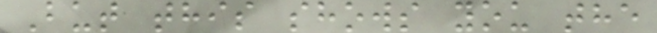But this shows you the
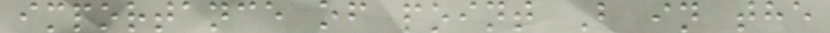importance of point B in the
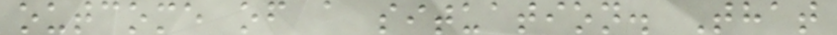outcome of a situation. That
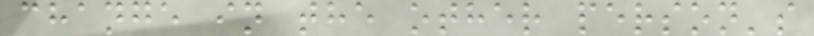change in the other person's
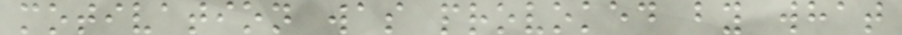motivation was provoked by what
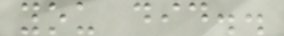you did..
